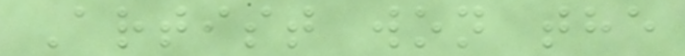Artist won the
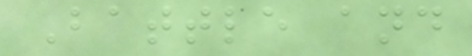Battle and
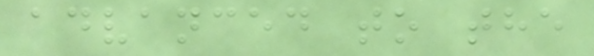advanced to the
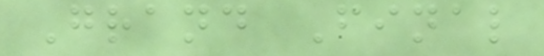Grand Final
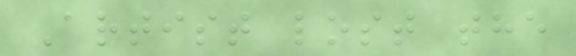Artist lost the
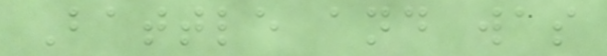Battle and was
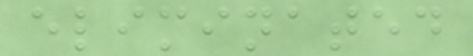eliminated
